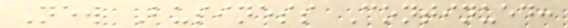New Business Continued:
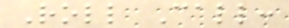Roll Call:
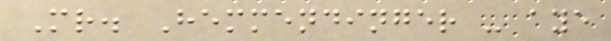Mr. Hemmendinger - aye
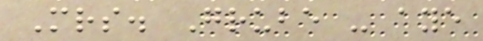Mrs. Grube - aye
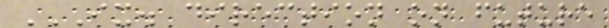IX. DIRECTION ON FUTURE
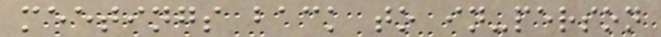meetings back to in-person
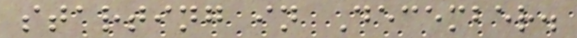starting in December.
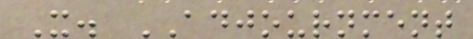X. ADJOURNMENT
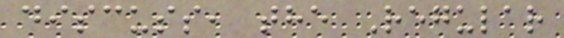discuss, the Regular
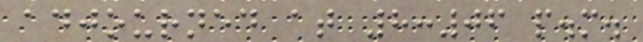adjourned at 8:06 p.m.
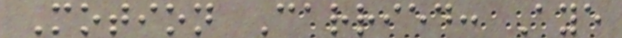Motion Carried: Aye
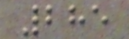285
